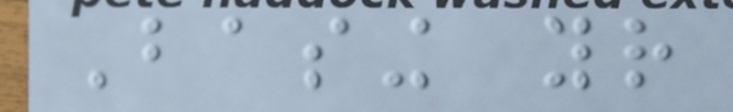Basing your
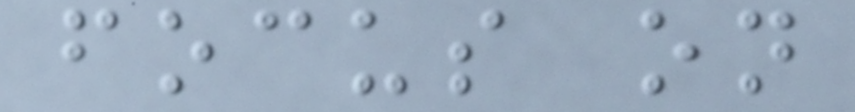focus on
